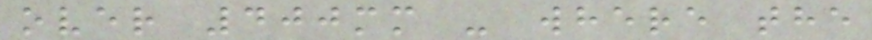over 400mm - where the
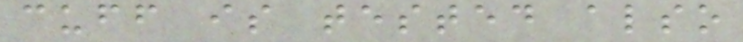cuff is tested also
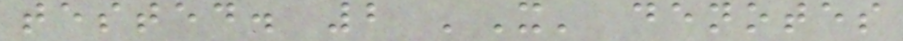tested. 2 'X' denotes
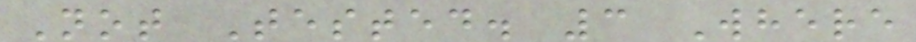Not Tested. 3 Where
